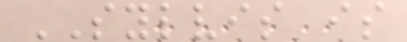SYLVIS is
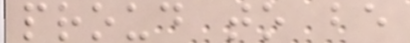proud to be
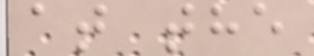at the
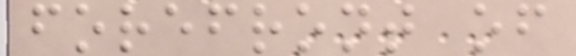forefront of
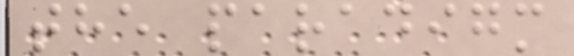the paradigm
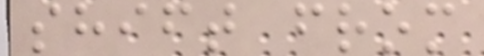shift from
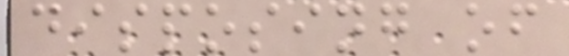disposing of
